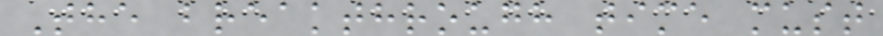The breakthrough time must
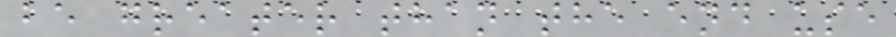be greater than the end use
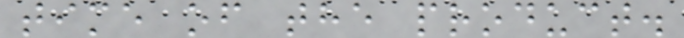time of the product.
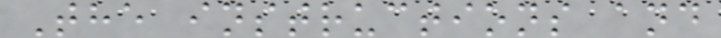The instructions and
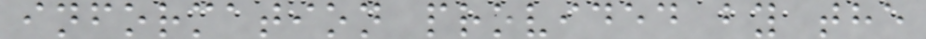information provided by the
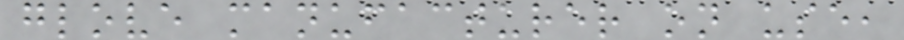glove manufacturer on use,
